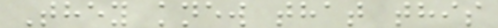They knew that this
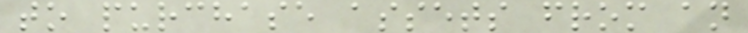to purchase assets from an
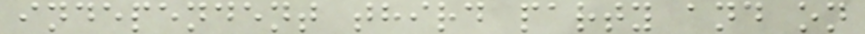independent third party and on
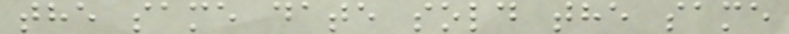the same date sold the same
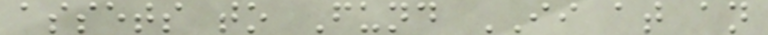assets to Fund II at an
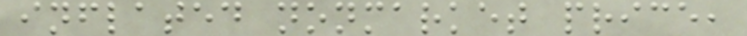inflated nonmarket price,
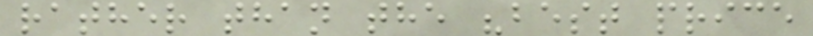rather than the "best price
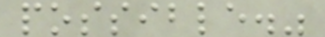possible."
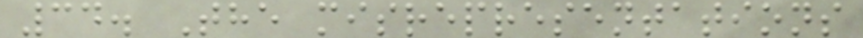34. The misrepresentations
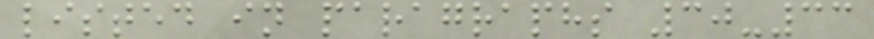listed in paragraphs 30-33
